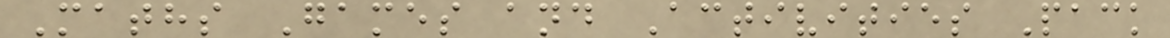Maths Games and Activities Pack
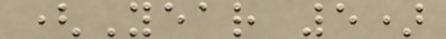(Year 5)
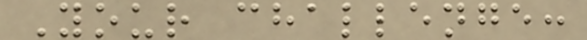Your challenge:
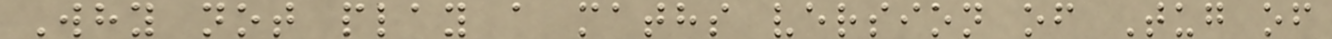Why not play a maths version of Tug of
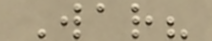War?
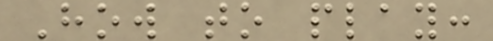How to play:
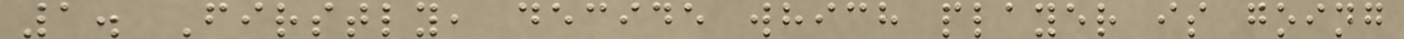1. Firstly, decide which player is going
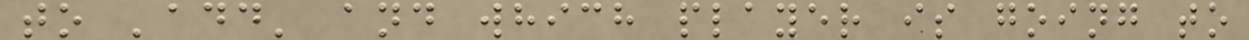to 'add' and which player is going to
